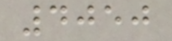4050
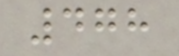478
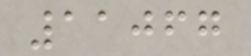11067
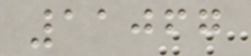11067
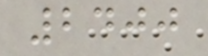2400
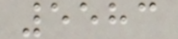5583
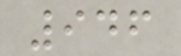946
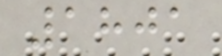1801
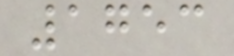1753
